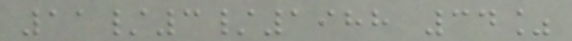11/3/1988 34%
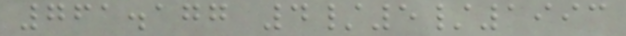761.177 4/5/1993
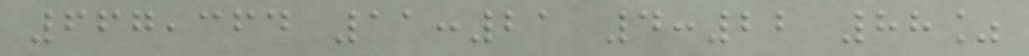667,364 11:21 4:22 88%
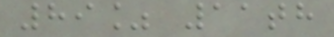89% 11th
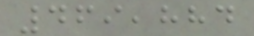469,884
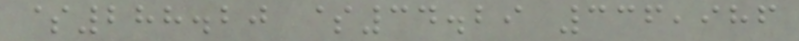$288.20 $34.29 336,986
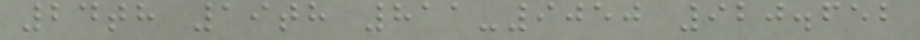24th 19th 811-9050 920.652
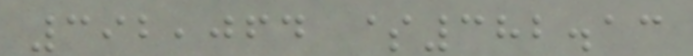392,064 $382.13
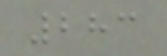283
